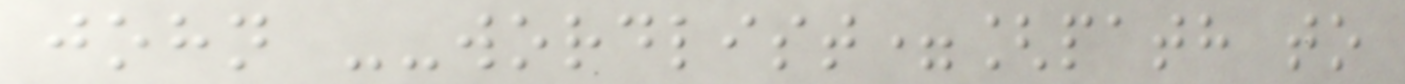john --wordlist=[path to
